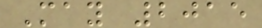May 2015
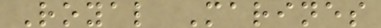Royal Marines
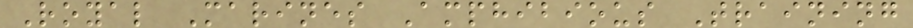Royal Marines Amphibious Training
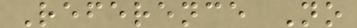Reference No
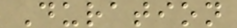Duration
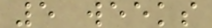5 weeks
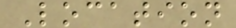Location
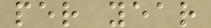per year
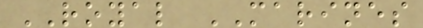ROYAL MARINES
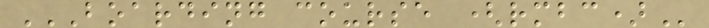BOARDING COURSE (RMBC)
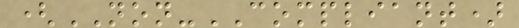(NON-COMPLIANT)
